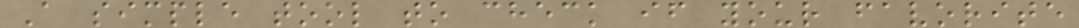A simple tool to check if your favorite
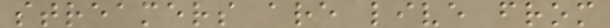streamers are live from
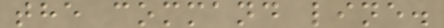the command line.
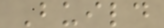Build
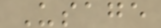Usage
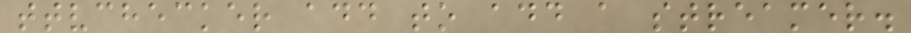ttvchecker add to add a streamer.
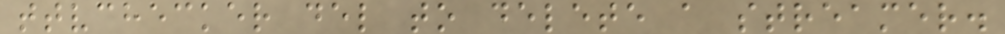ttvchecker del to delete a streamer.
